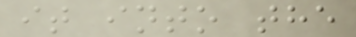it into the
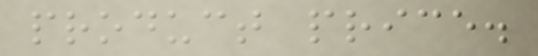product price.
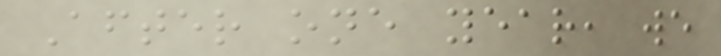After one year, we
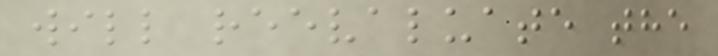will reevaluate the
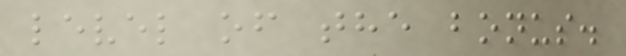level of the bonus.
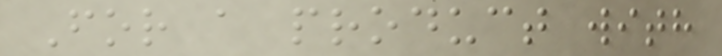For a product with
